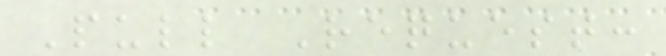Pull Request:
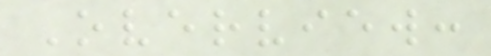Overview:
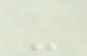-
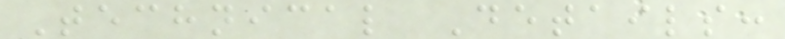Technical Details:
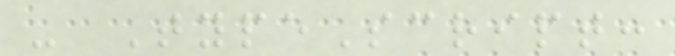- TypeScript:
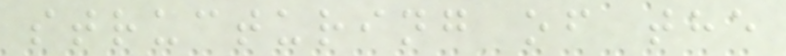structuring of the
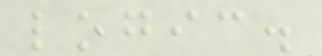logic.
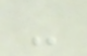-
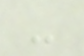-
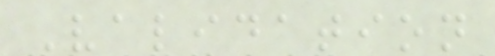Validation
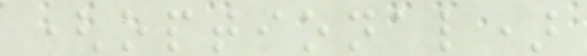(optional)
